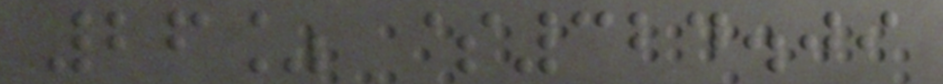26% $324.09
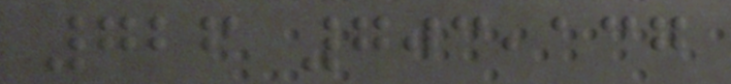726 703,137
